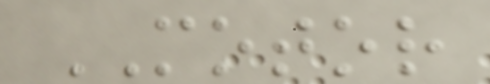MOTOR
